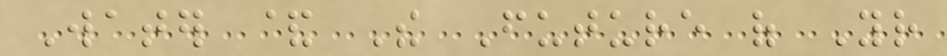Water & The Future of Your
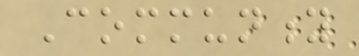Community
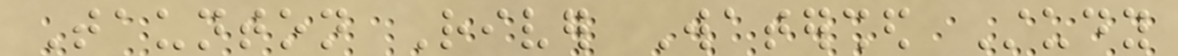Taunton River Watershed Study
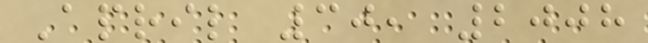April 30, 2008
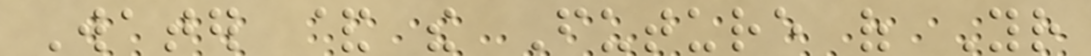Water & the Future of Your
